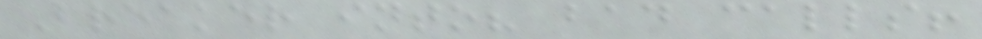Breaker into? bad calls!
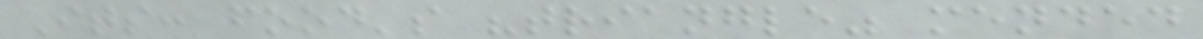Its: food's "triangle" mended
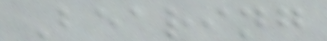Bearing
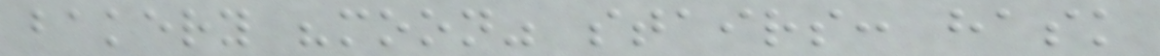bakery "moon" stairs: hask
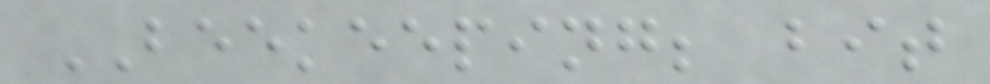BEEKEEPING; bit
